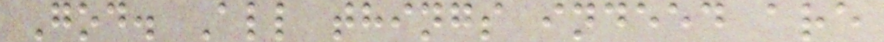God. All things indeed are
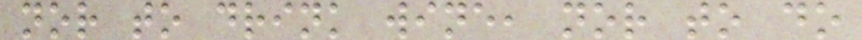nor to drink wine, nor to do
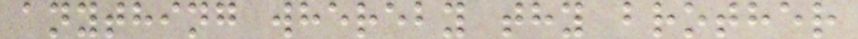anything whereby thy brother
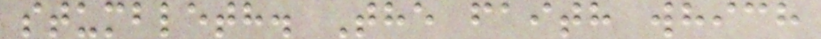stumbleth. The faith which
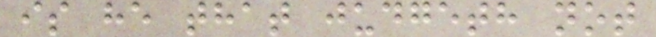is he that judgeth not
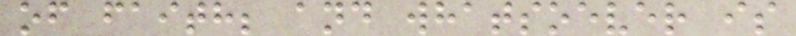of faith; and whatsoever is
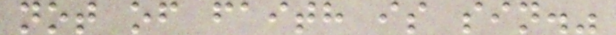not of faith is sin."
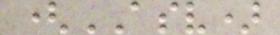(ASV)
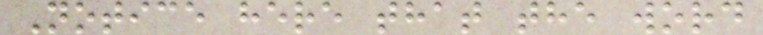Notice here that the word
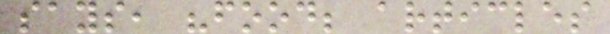says, "food; articles
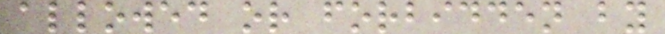allowed or forbidden by
